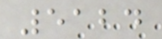5124
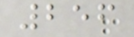256
